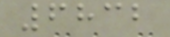6832
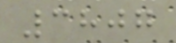3807
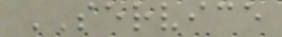SERVICE
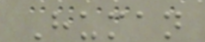Human
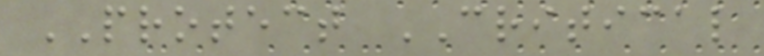PROTECT CRITICAL
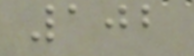102
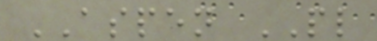ASPEN PL
